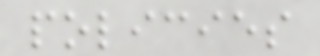policies
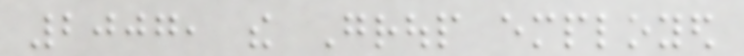2007, the Group employed
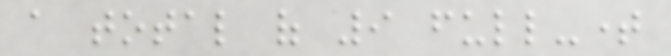a total of 9 full-time
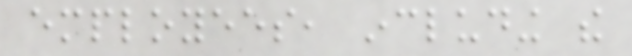employees, including the
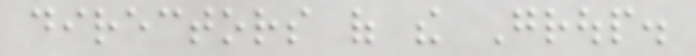directors of the Group.
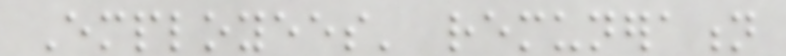Employees' remuneration
